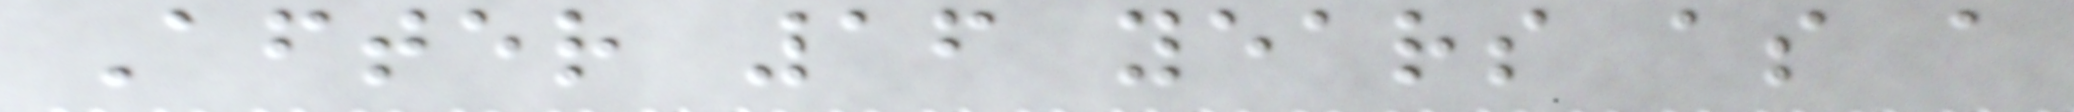After 16 years as a
